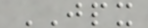JPX
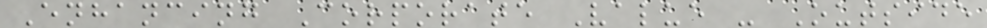Enhancing Corporate Value - Outside
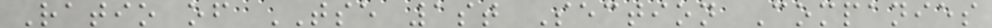Ratio of TSE 1st Section Companies
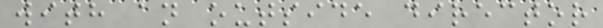with an outside director
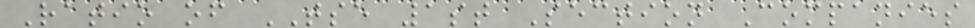Ratio of TSE 1st Section Companies
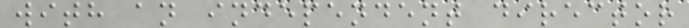with an independent director
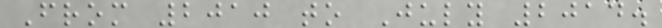From 2010 to July 2014.
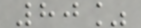80%
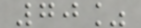70%
